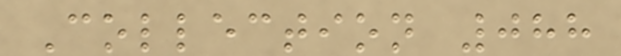Collection 088
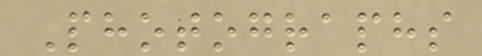Photographs
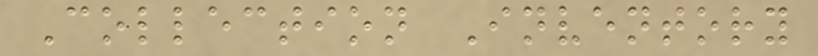Collection Inventory
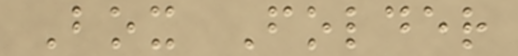Box Folder
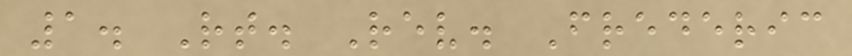1. Rt. Rev. Frederic
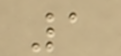1
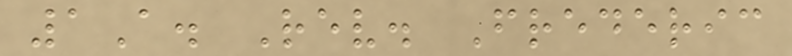1A. Rev. Frederic
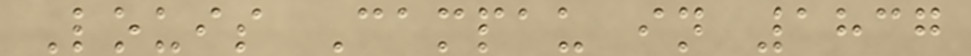Louis Campau in 1837
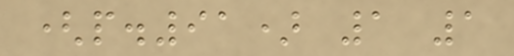(p.91) 1 1
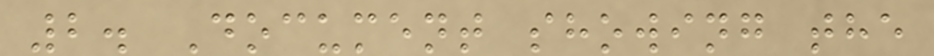2. Document showing the
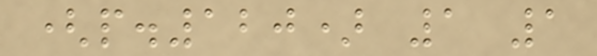(p.120) 1 1
